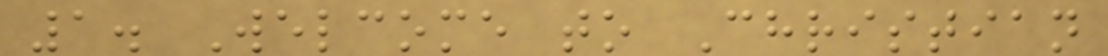1. Welcome to Christian
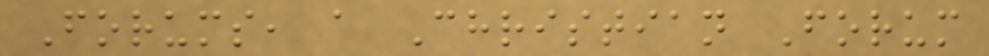Forums, a Christian Forum
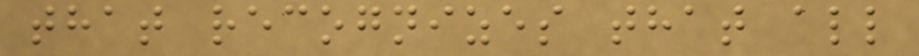that recognizes that all
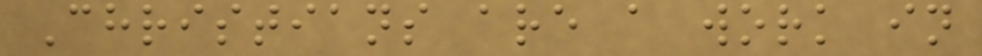Christians are a work in
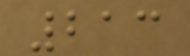213
